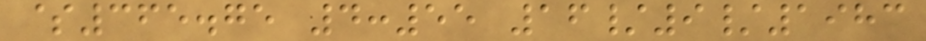$365.75 4:55 16/9/1983
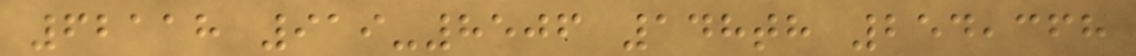62118 919-8506 148th 254,368
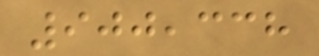900,338
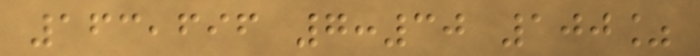163,696 7:30 100%
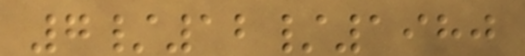7/12/1980
